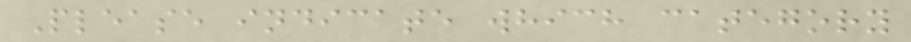Please indicate which category
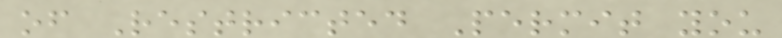of Restricted Permit you
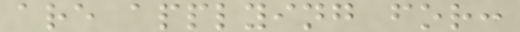are applying for:
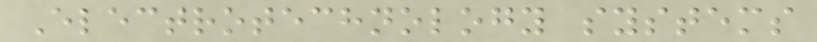Electrotechnology systems
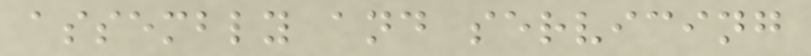assembly and servicing
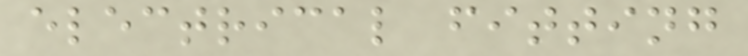electrical fitting
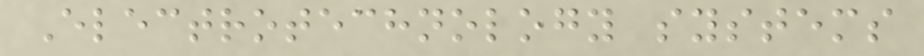Electrotechnology systems
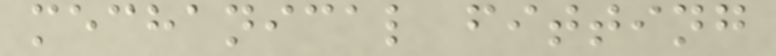mechanical fitting
